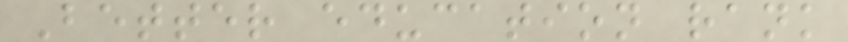Better education rank
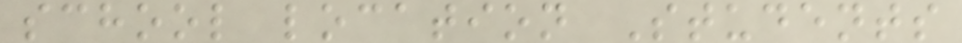school location Students
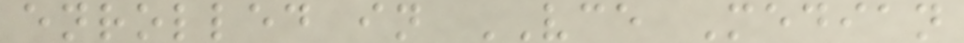enrolled in VCE Median
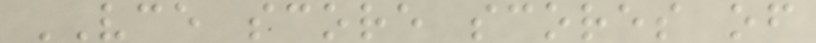VCE score scores of
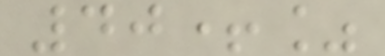40+%
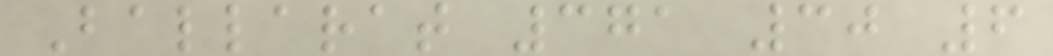Ballarat 371 30 6
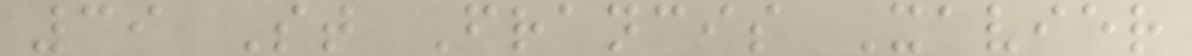39 St Francis Xavier
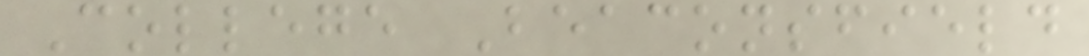College Beaconsfield
